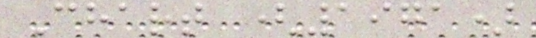Chart (1971)
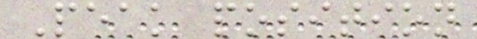Peak position
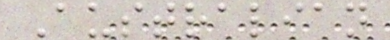Australian
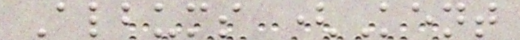Albums (Kent
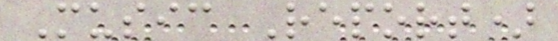Music Report)
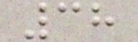38
